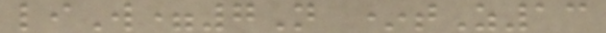liW=7N *tZ13
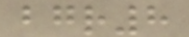bgr8
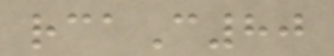rcaC80
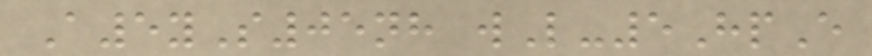A5yS05nh wL-5HpE
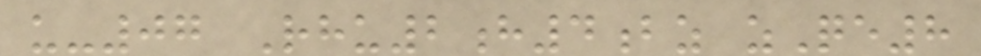u-07 Rhu2h4bz zQe8
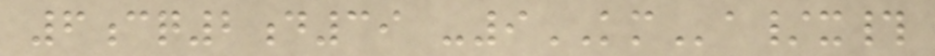6cq2d39 -9KMa/x#
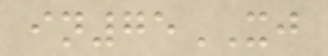in75XJ
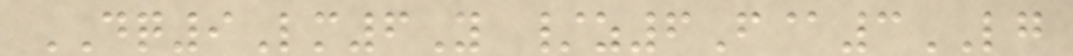DQ9Lm6Y /z6F@3LG
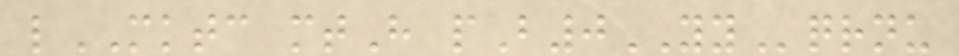lMKTC mtH pB0YYqrnu
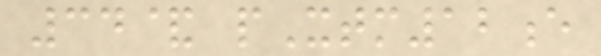34& pXtm12e
